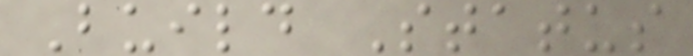Build Status
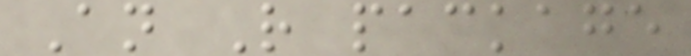An R package
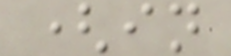(in
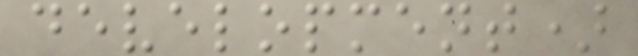development)
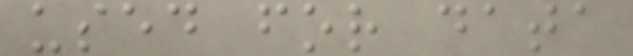used for data
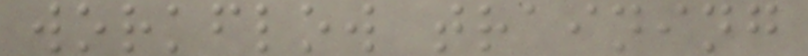workflow training
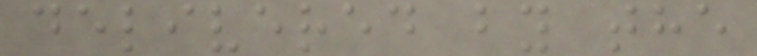delivered by the
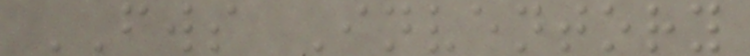FWS Inventory
